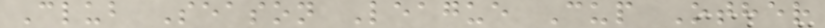Club Season League Cup Other
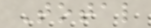Total
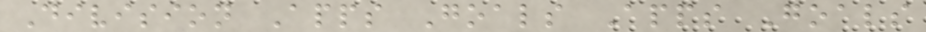Division Apps Goals Apps Goals
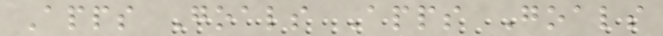Apps Goals Apps Goals
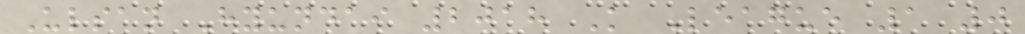Ulsan Hyundai 2018 K League 1 0
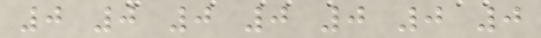0 0 0 0 0 0 0
